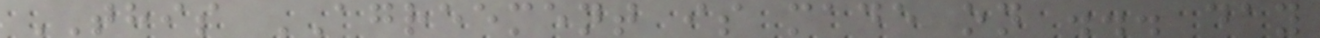THIS AGREEMENT is made on ... day
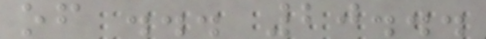of ... 20...
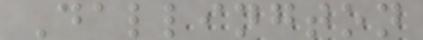Dallington
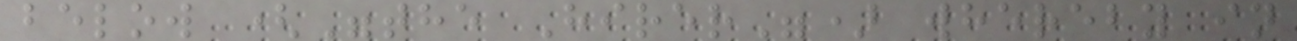below ("the Hirer") whereby in
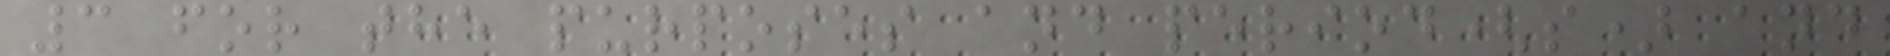3 for the purposes and period(s) and
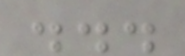...
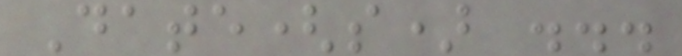Date(s) ...
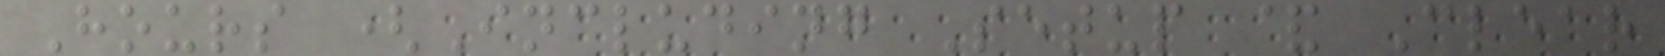Hours (Including Setup & Clear
